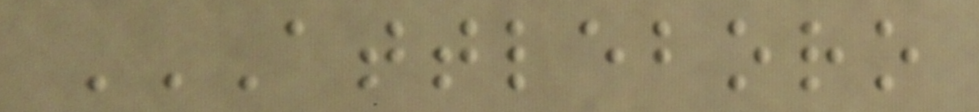ATTLEBORO
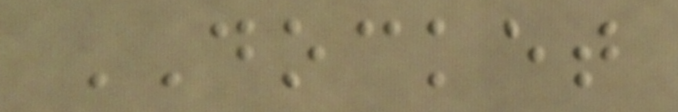DOCKET
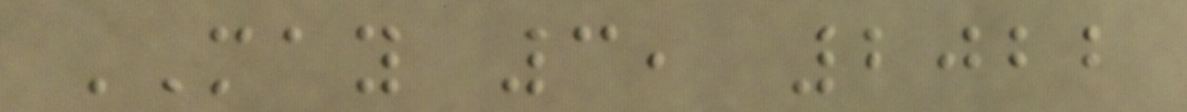MAY 3, 2022
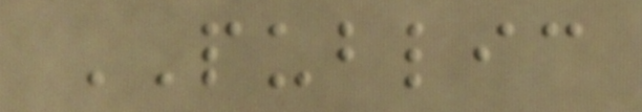PUBLIC
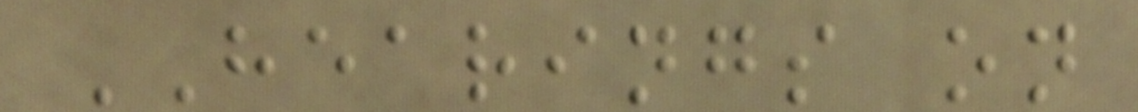HEARINGS on
